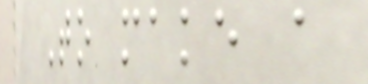To make a
